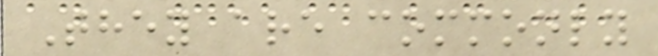They are commonly
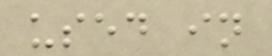used in
